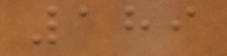189
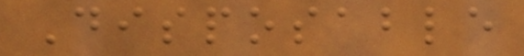Disposable
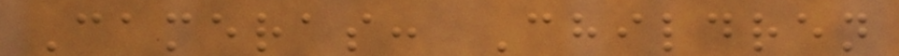Cameras: Children
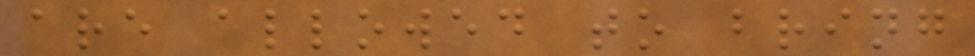are allowed to bring
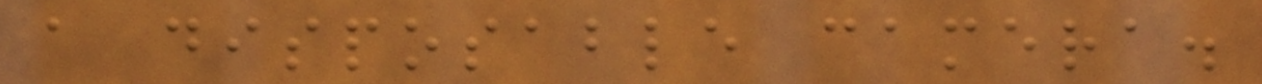a disposable camera.
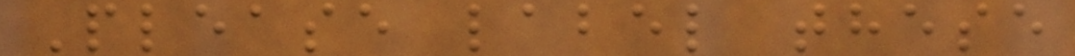Please label these
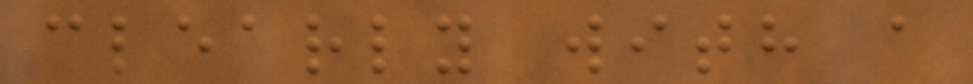clearly with a
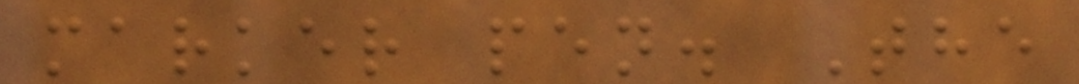marker pen. The
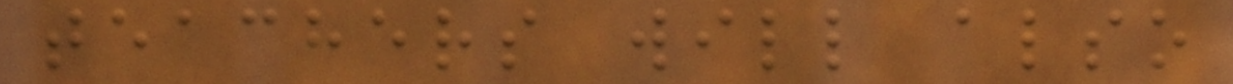teachers will also
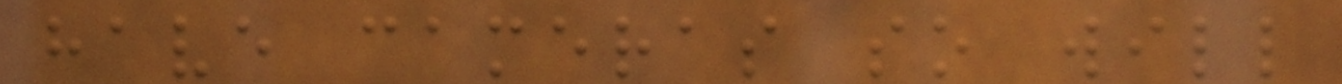have cameras so will
